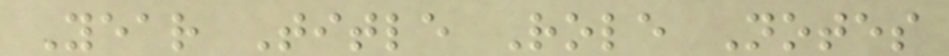Year Title Role Notes
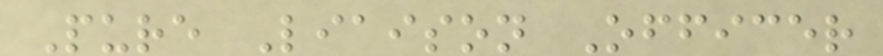Pure Liaison Officer
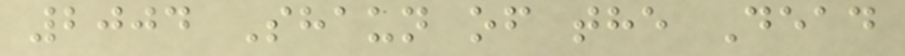2004 Shaun of the Dead
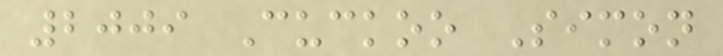2009 Cuckoo Simon
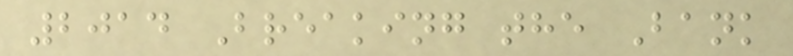2014 Breaking the Bank
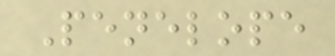Penelope
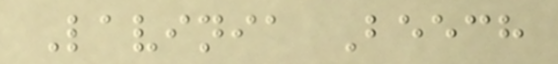Lavinia Beech
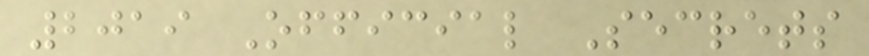2019 Official Secrets
